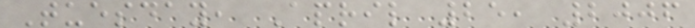Tuesday, April 25, 2006
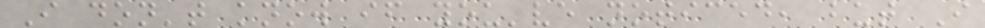I don't know if you've noticed, but I
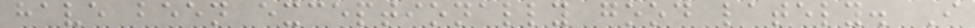have been exceptionally good lately. I
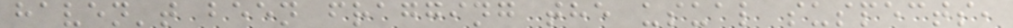haven't been fragging the usual suspects,
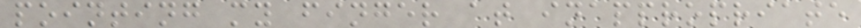pointing my finger at inappropriate
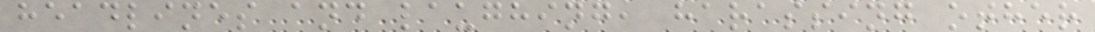headlines and laughing, harassing other
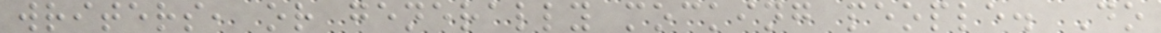writers, or generally mocking people. Do
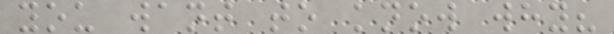you want to know why?
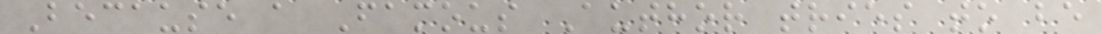Because a Famous Author tries to be
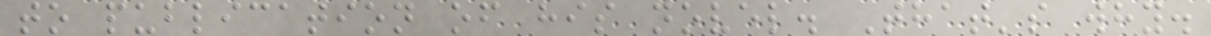to publication of his novel. That's why.
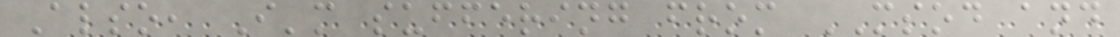Also, I'm suffering from MSOD and
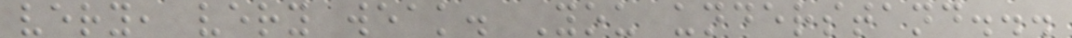very, very weak. You understand...
